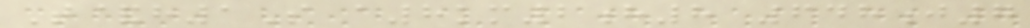T&h1S a8km2h8 648j7
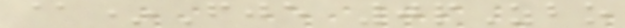@*Fje 0pZbo
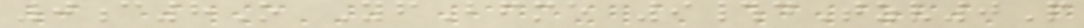0c8O YfBfme 9#dTzv0P
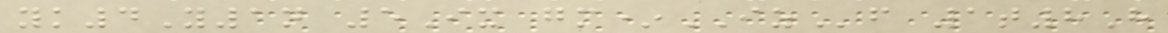yk4Y1n 5Ix gm*IZf 1t8H
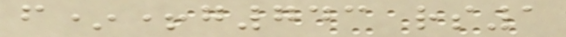f*+g743 rs1
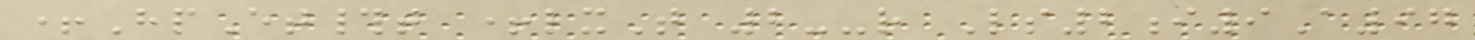+HpEt#t +lxT 2--r Ls2i9A97
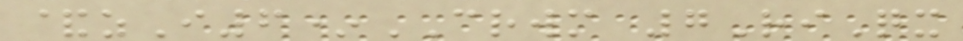&zI6*CRWM 7RiQx
